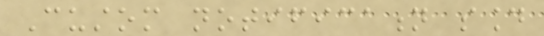Custom notification sound
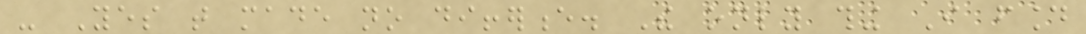- Yes that made no difference. The only thing I found
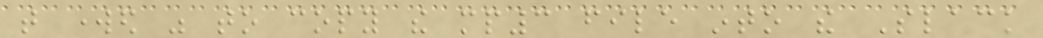that worked was to copy the mp3 file into the Slack
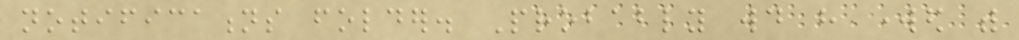notifications folder. Probably would have worked with
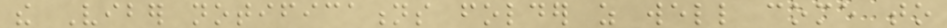the Viber notifications folder as well come to
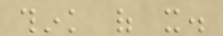think of it.
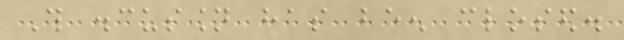This discussion has been closed.
